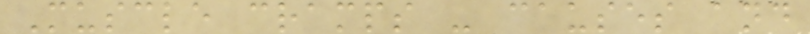Muscle cramps - causes and
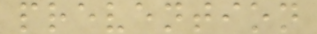prevention
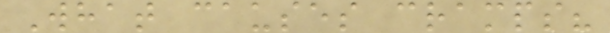What causes cramps?
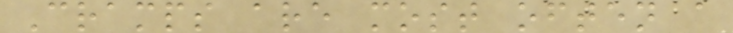Cramps are most often a
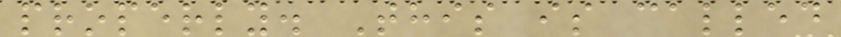properly. This is called
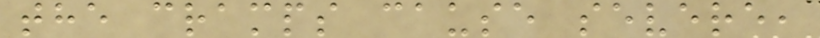the cramps cause severe,
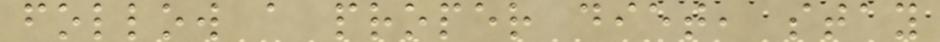follow a proper diet, stay
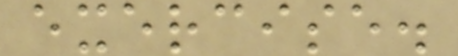exercise.
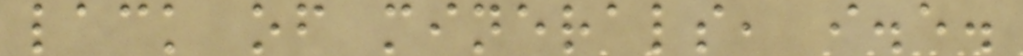lack of minerals, i.e.
